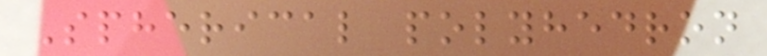Spherical polyhedron
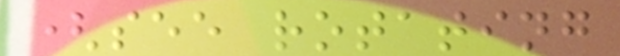(see rotating
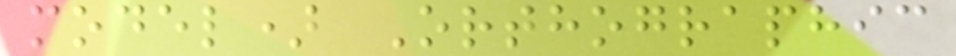model) Orthographic
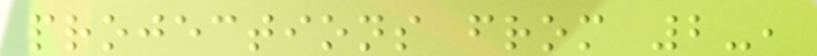projections from 2-,
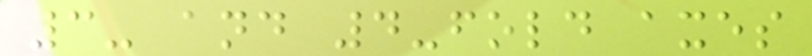3- and 4-fold axes
